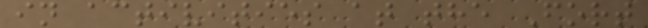in activities at the Fort
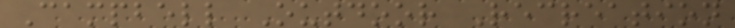Campbell Outdoor Recreation
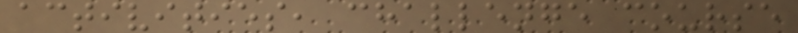activities, challenge course
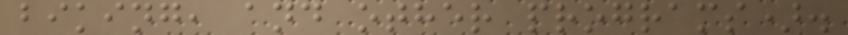biking, and other programs).
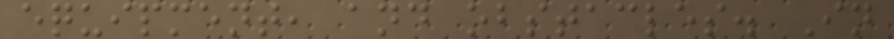equipment, and obstacles. In
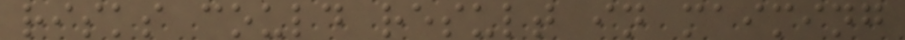risks could result in maiming
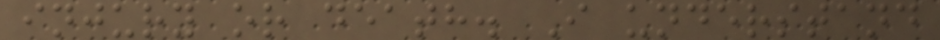injury or death. I understand
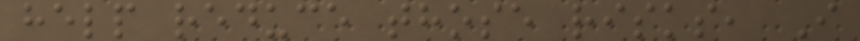help reduce those risks, I
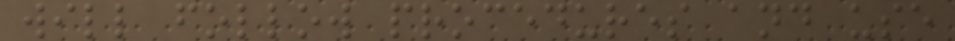will follow procedures and use
